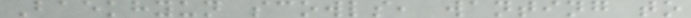Baekhyun scowls, wanting to
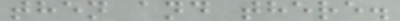then and there.
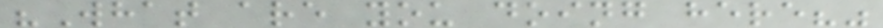"What are you doing here?"
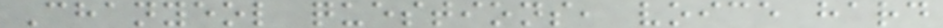Chanyeol questions, voice hard
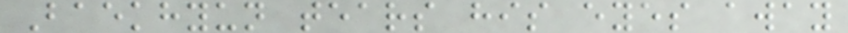Baekhyun tears his eyes away
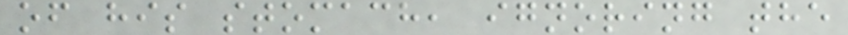of his stomach, ignoring the
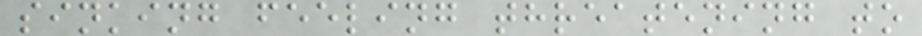sinking feeling threatening to
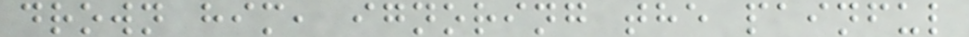drown him, ignoring the painful
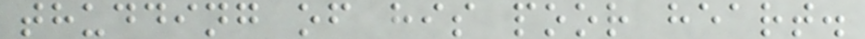thudding of his poor heart.
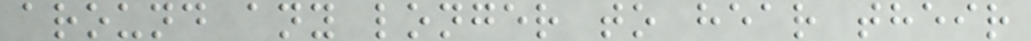around any longer to hear their
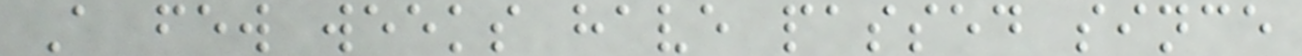A few weeks have passed since
